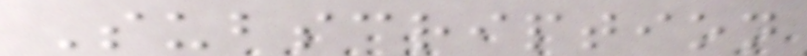Subscription
